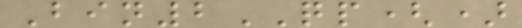Bin2QP()
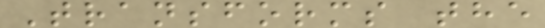Transforms the
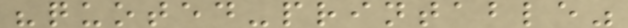"quoted-printable"
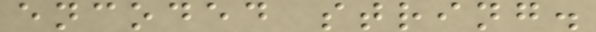encoded string.
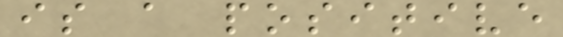is a positive
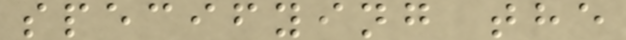specifying the
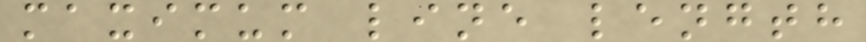maximum line length
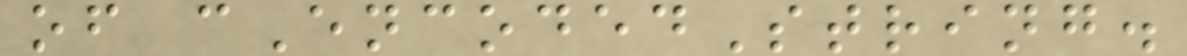of cEncodedString.
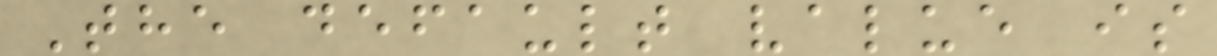The default value is
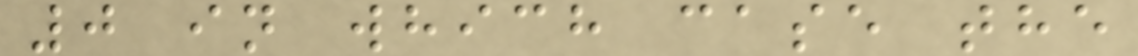0 in which case the
